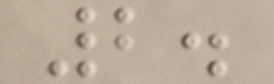2.
